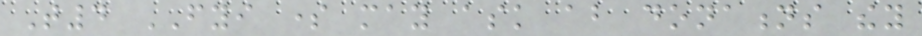T4 FYI some may ask about donations they
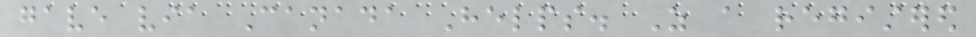gave via Canada Helps. As a registered
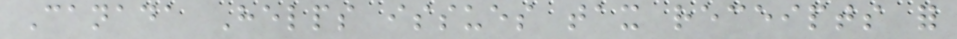Canada Helps issues tax receipts for
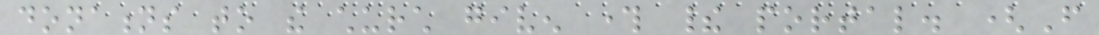donations to the church given through their portal. (From
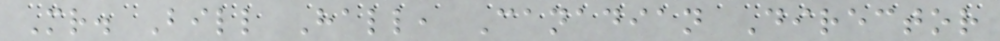Mr. Bill Hall, Canadian Director
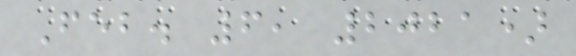Feb. 6, 2021)
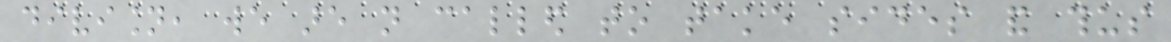division, we are not called to take sides and thus
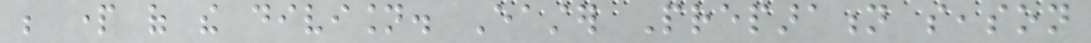be part of the division. Easter Preparation season
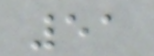51
